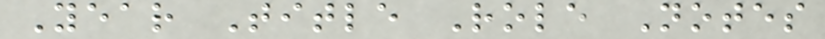Year Title Role Notes
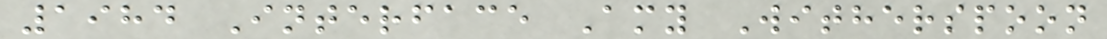1984 Interface Amy Witherspoon
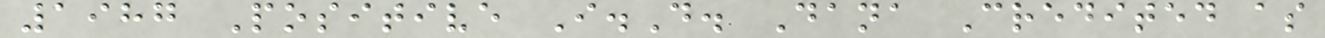1987 Positive I.D. Dana Credited as
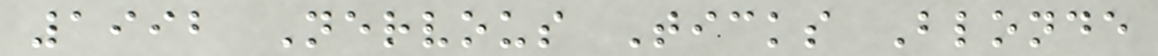1992 Nervous Ticks Blonde
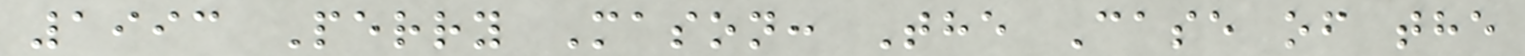1993 Perry Mason: The Case of the
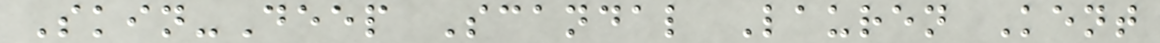Skin-Deep Scandal Lauren Kent
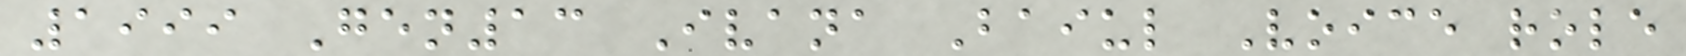1999 Gen13 Ivana Baiul Voice role
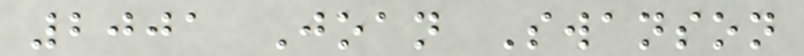2001 Joan Swanson
